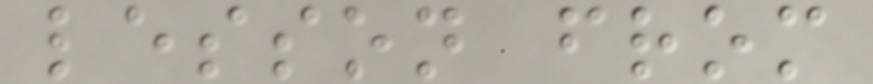lesson from
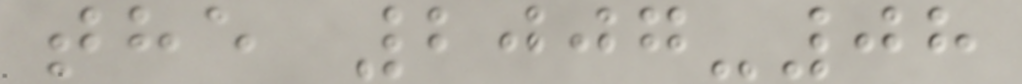the 2007-08
